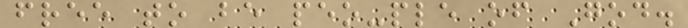free to be peo-ple of God.
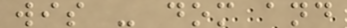wis - dom and
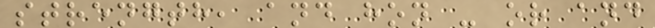strength, and hon - or and
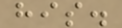his.
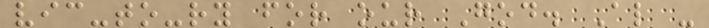vic-to-ry for our God. Al -
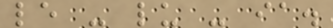le - lu - ia.
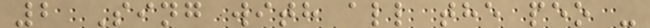2 Sing with all the peo -
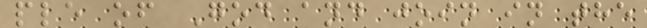ple of God and join in the
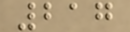217
